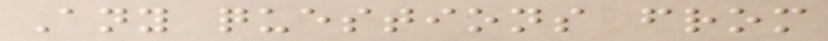Any questions from
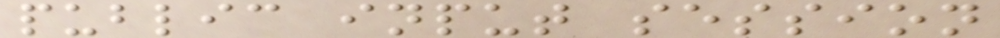public input session
